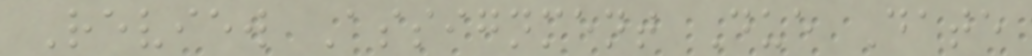Review Assignment Due Date
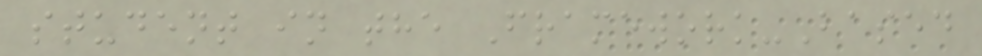student in the Framework-Based
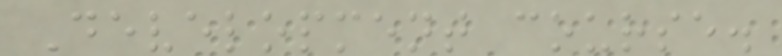Development course.
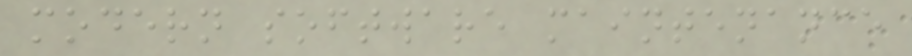modern software maintenance
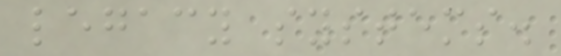legacy systems.
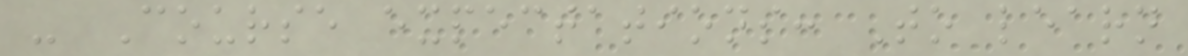- Course expectations: To learn
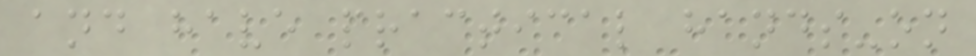and have practical hands-on
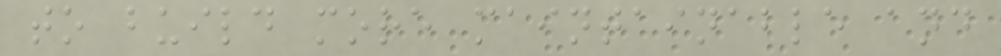to build more maintainable and
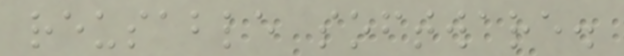reusable software.
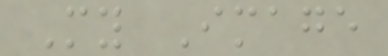My Image
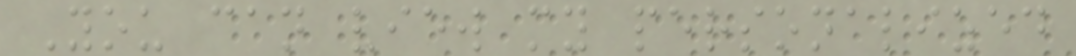You can view my personalized
